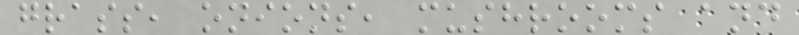grass, onions, mushrooms and
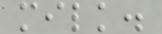milk.
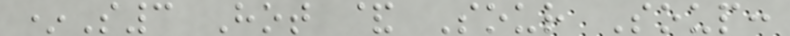*S3 Hot & Sour Soup:
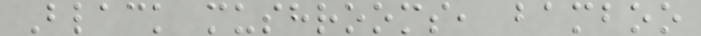Black mushrooms, bamboo
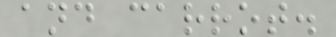and carrot.
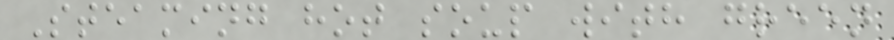Steaming hot soup with green
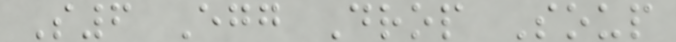S6 Egg Drop Soup
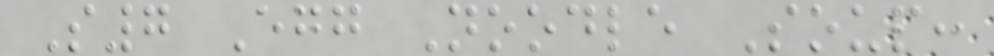S7 Egg Noodle Soup:
